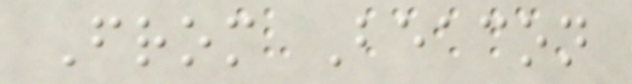From Beacon
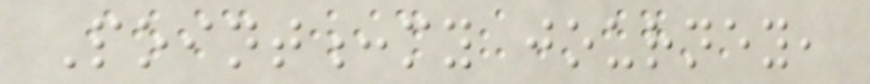Point:my journey,
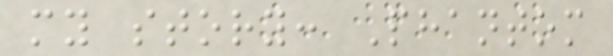my story: Phantom
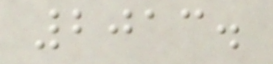2013.
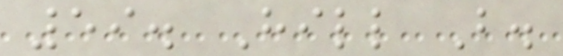59. Hill B.
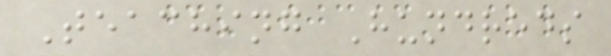Teaching Hundreds
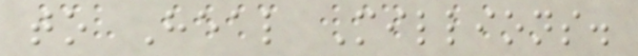to Heal Millions.
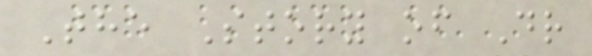The Story of Dr
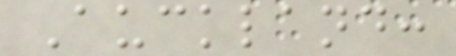Auckland:
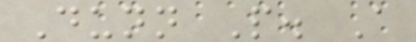Dunn P. A
